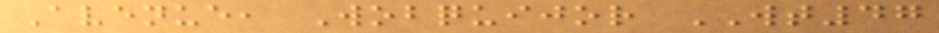Avenue, Wobquijor WT47
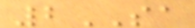2SA
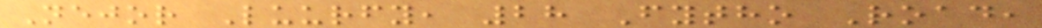Nejor Luurfy, 28 Fytho Road,
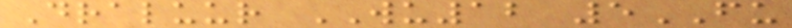Draluur WU12 5FU
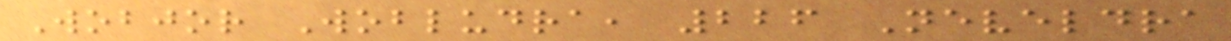Wobjor Wobludra, 226 Neveldra
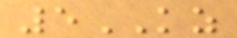5KZ
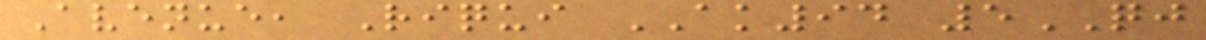Avenue, Riqui AK94 5QJ
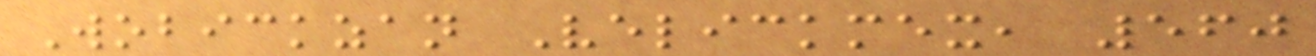Wobickzan Velickmex, 560
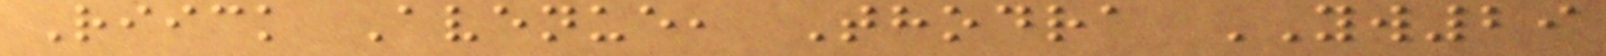Riick Avenue, Thodra YW29
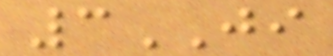3JI
